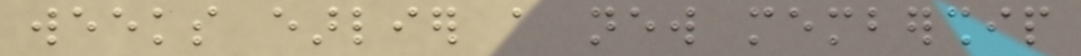weeks earlier a new membership
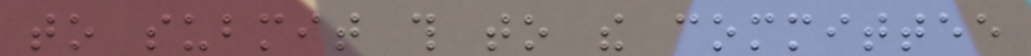to submit this to the committee
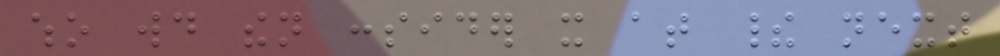who would then consider it at their next
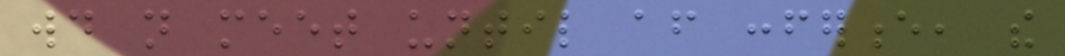would not meet until after conference, the
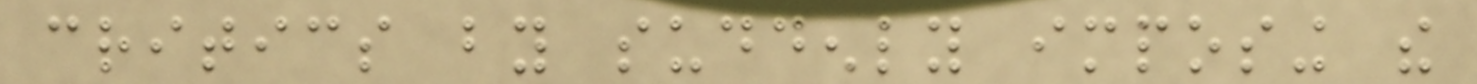critics by suddenly imposing the
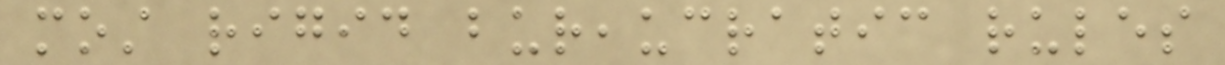most rigid bureaucratic rules
